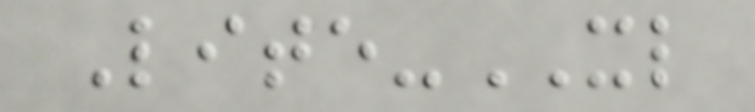Lite-XL
